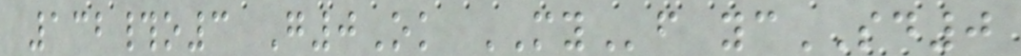132#o3 G0Ok MYf ycSD0
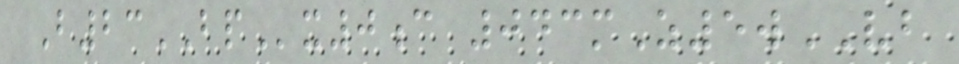B23BPx0c 043mZ5wVB
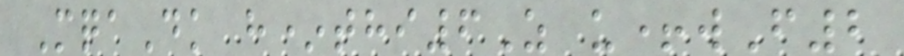MqaDk h*thi6Z u+wF2
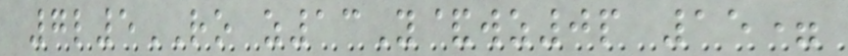7l5RO z13Y&wz0p 15=
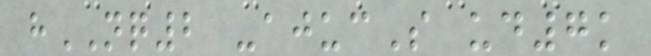hNQ2 -ajucS ud7k
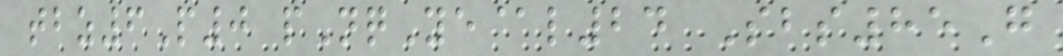tbz6P0 pNqYe@l24 Sbs85G
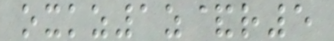oxkz1z&r5
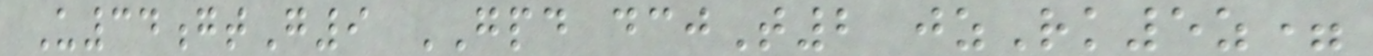U34gtG9 GPD dcjT2 jzRk5z=
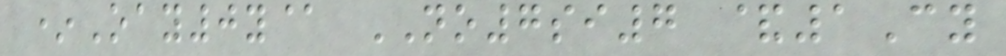*Oay0y@ NO7si7 &1Cy
